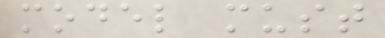model must
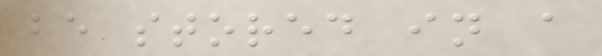be stored in a
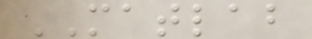MATLAB
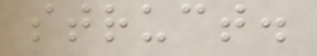struct.
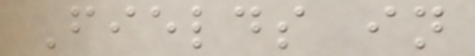Fields in
